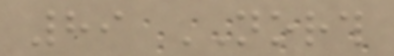89 NORTH
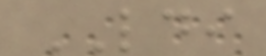LDI
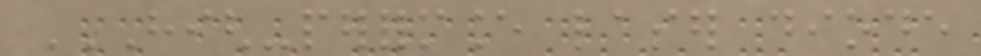HIGH-PERFORMANCE LASER DIODE
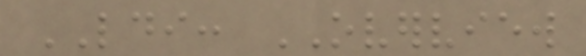LDI: OVERVIEW
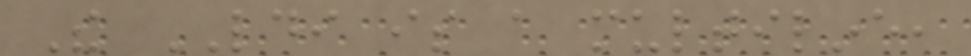The LDI is a multiline,
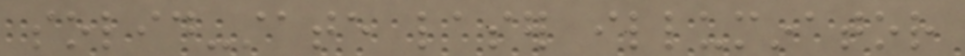solid-state laser illuminator
